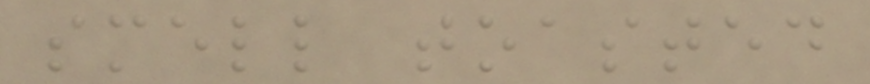smell toasted
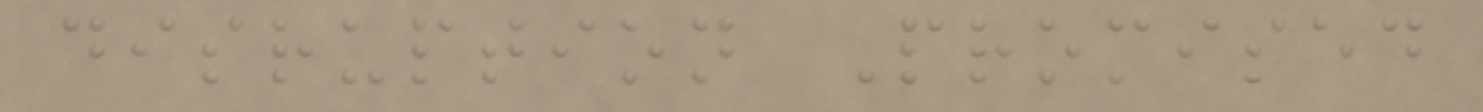disruption Promised
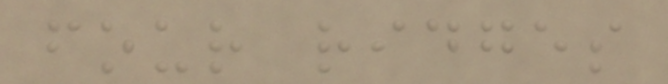four ridges
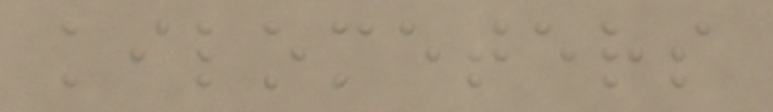kilometers
